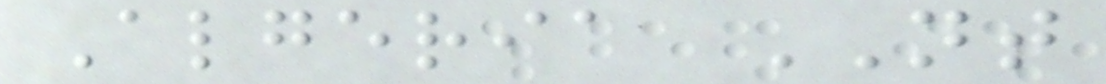Algeria NT
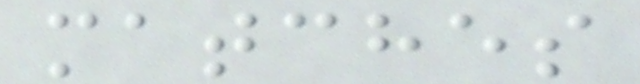matches
